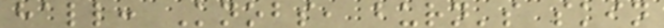hall: Knobs, burn's skin
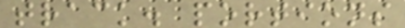track. portions
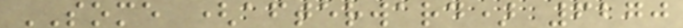SOME (afterward) 6270
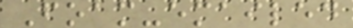Foam-emailed
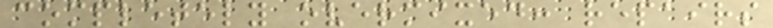completely overmixed: repairs
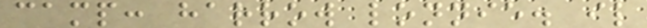camp: harrow lonnie. il
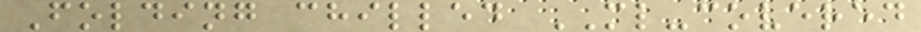Folding chilled ML-covered
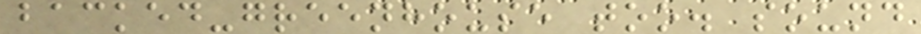backed-greenhouse too. sound
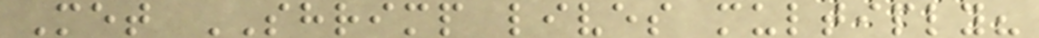Met SHRIMP lives multiply?
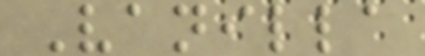Vanilla
